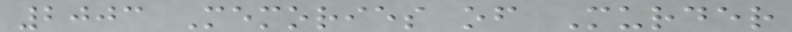2003 Memories of Murder
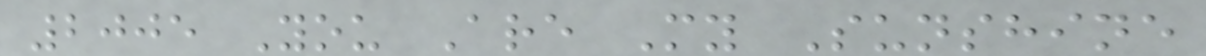2005 You Are My Sunshine
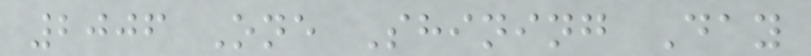2006 One Shining Day
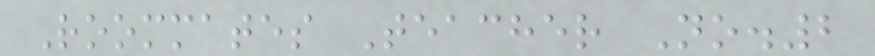Roommates Teacher No.2
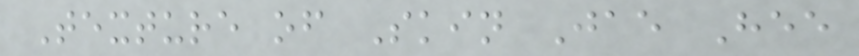Texture of Skin Jae Hee
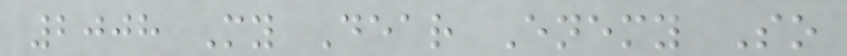2008 My Dear Enemy So
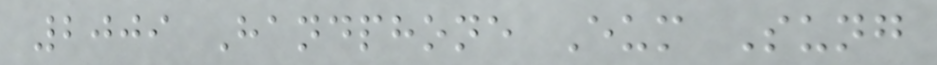2009 Handphone Eum Sung
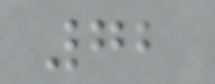72
